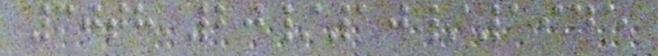30th 20/10/1945
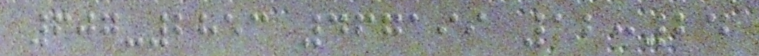607-2853 467199 12:24
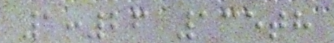1:26 135th
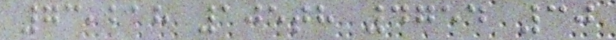73,218 105th 4754 30
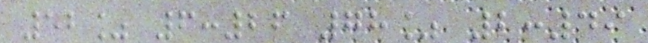52% 6:26 78% 2:49
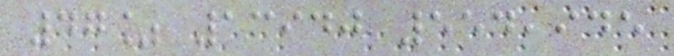47% 13940 554,945
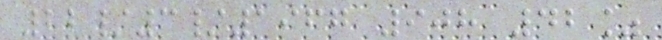22/3/1967 908 42%
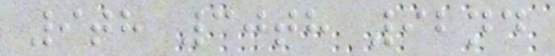9th 30th 92nd
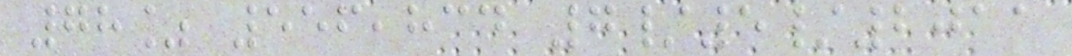78% 556,834 7/5/2011
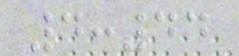4:44
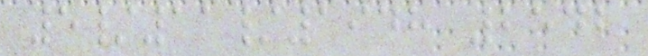5/11/1948 2542
